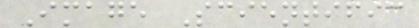Image Scientific
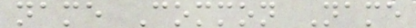name Common Name
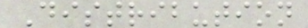Distribution
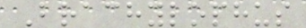Brachylophus
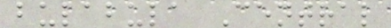bulabula Central
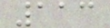113
